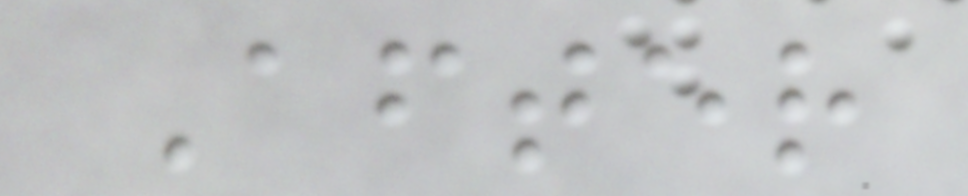After
